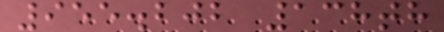955.202 138th
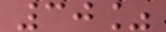30%
